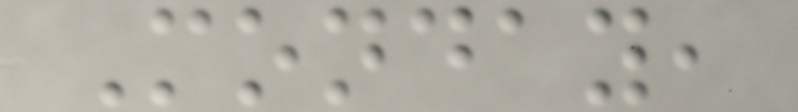Monday,
